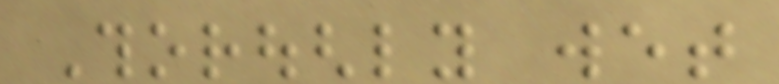Thoroughly wet
